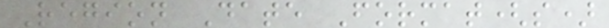Region Date Format(s)
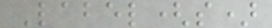Label(s)
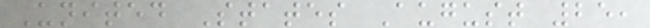United States August 25,
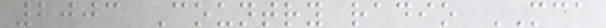2003 Country radio MCA
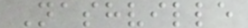Nashville
